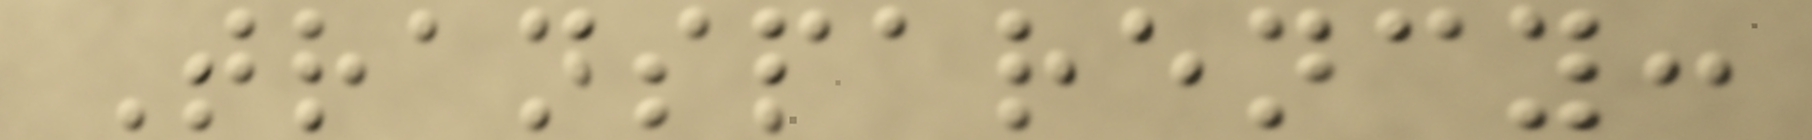Transparency:
